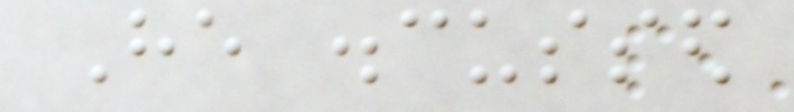He discussed
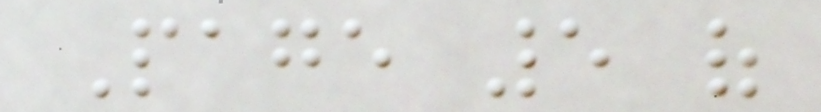Page 5 of
